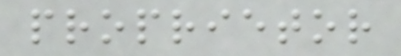proprietor
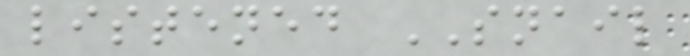listened SNAIL
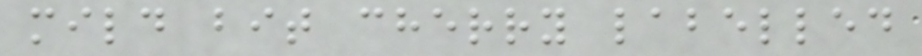mild bit cherry labelled
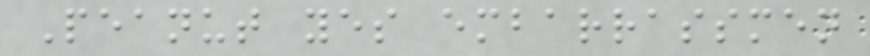Peanut yes embarrassmen
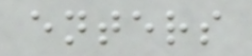enters
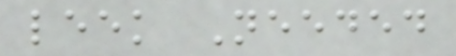leek Needed
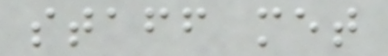staff met
